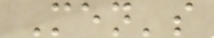Men's
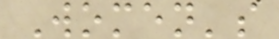Women's
